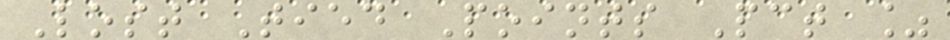Lost Tied Points Pct %
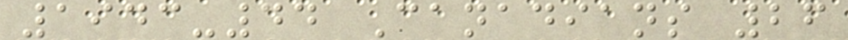1943-44 Canadians 26
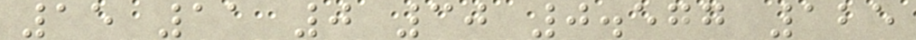15 11 0 30 0.577 125
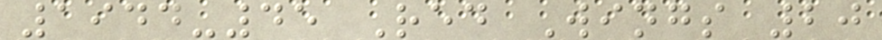1944-45 Red Wings 20
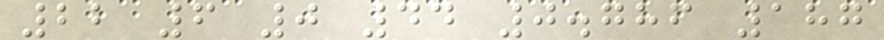22 6 0 44 0.786 187
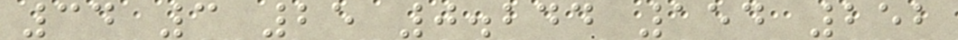34 3 25 0.244 154 252
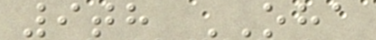9th OHA
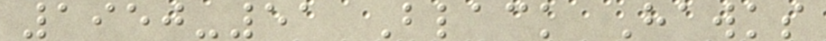1950-51 Black Hawks
